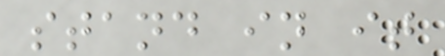stand in it
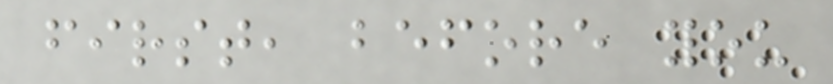first, before you
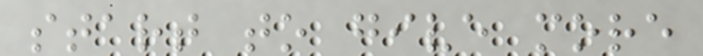start to give more
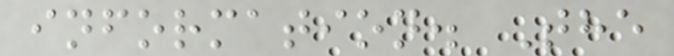information. The
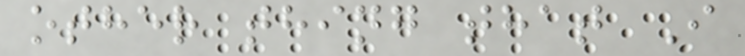other thing that I
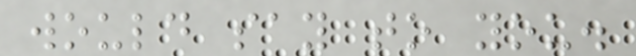would say to you.
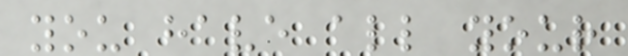you have all your
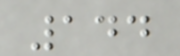144
